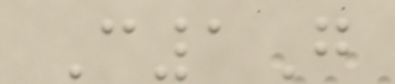C1G
